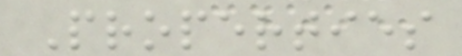Properties
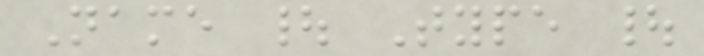Name | Type |
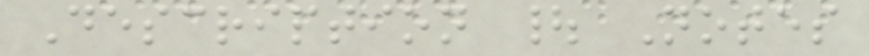Description | Notes
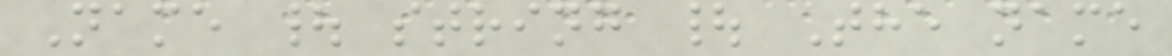Name | string | The name
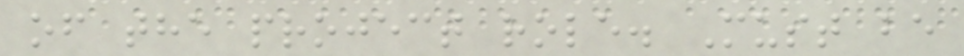of the project role. Must be
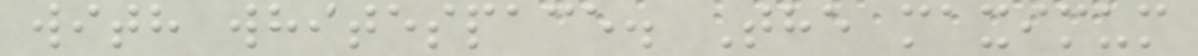with whitespace. The maximum
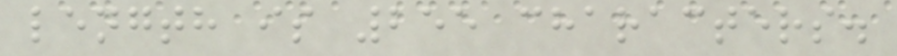length is 255 characters.
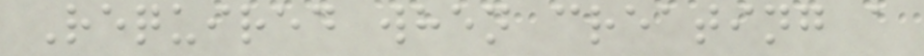Required when creating a
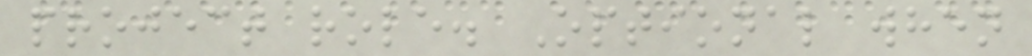project role. Optional when
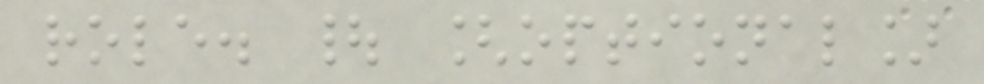role. | [optional]
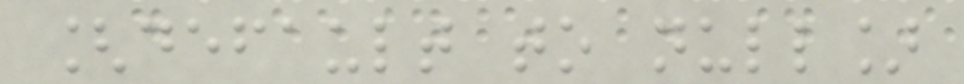[default to null]
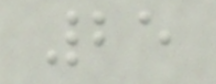25
